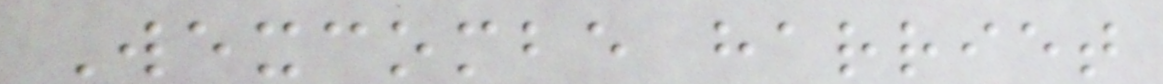Wexcombe harriet
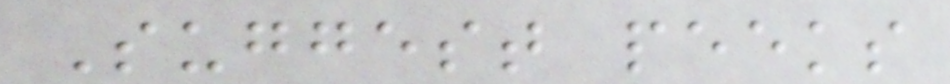Suggest peeks
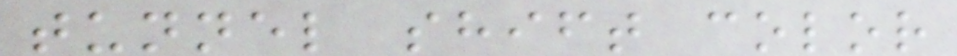tunnel shift color
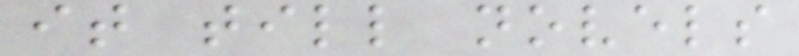it till novels
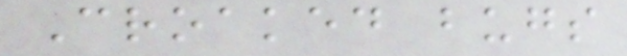Croaked bugs
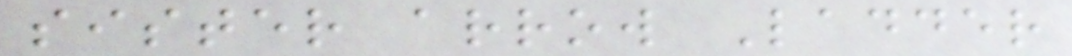sister arrow Ladder
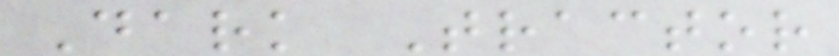Dark Tractor
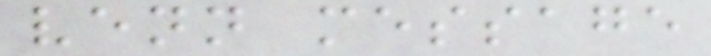venn message
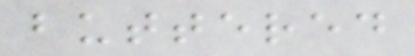buttered
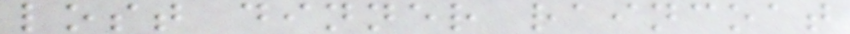lost dinner raincoat
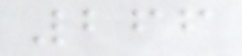266
